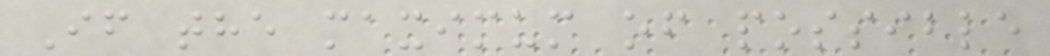If the maximum of possible
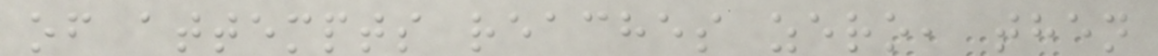of attempts reaches zero, then
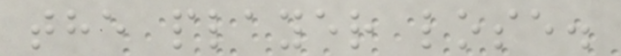the player lose.
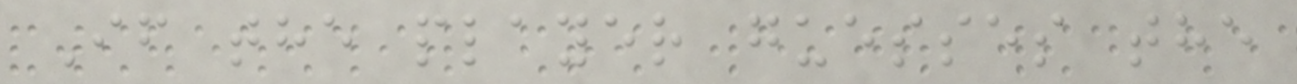If the player guesses the
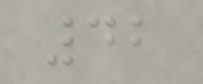42
